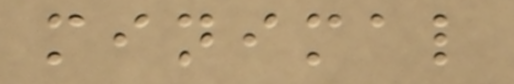minimal
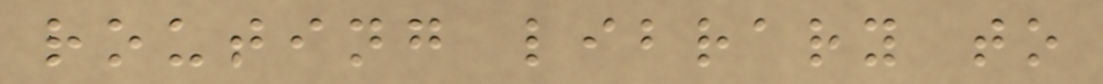routing library to
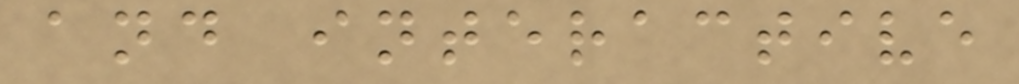and interactive
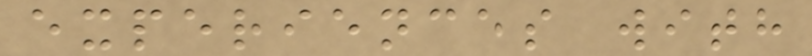experiences with
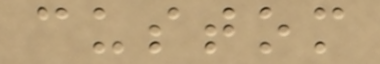custom
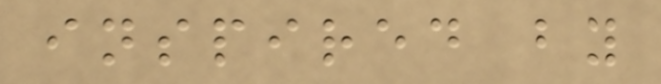inspired by
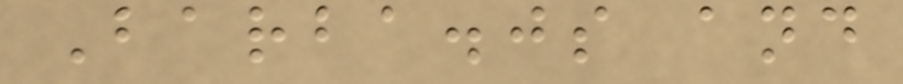Barba.js and
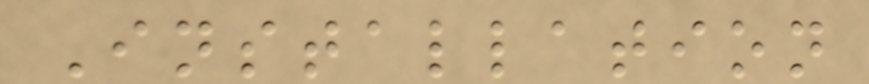Installation
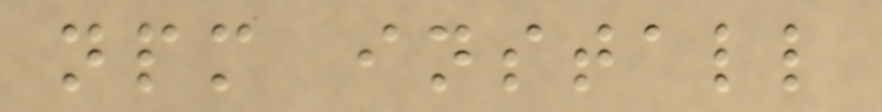npm install
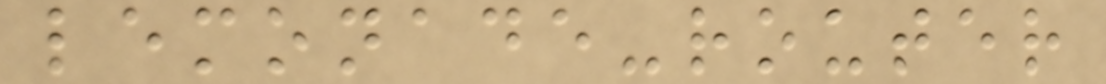lemonade-router
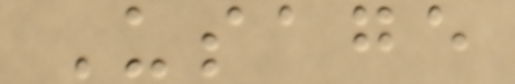Usage
